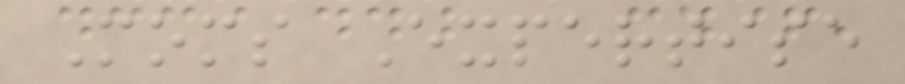Moms Expertise
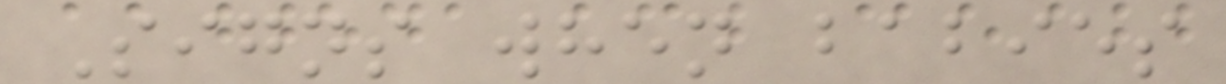Signs when babies
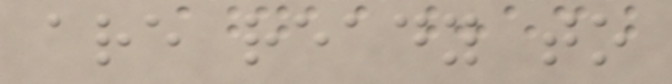are ready to
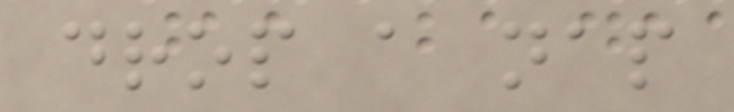drop a nap
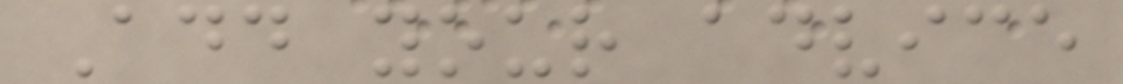Add your advice
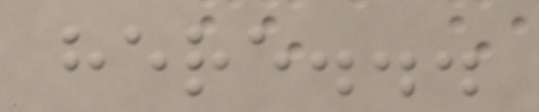here...
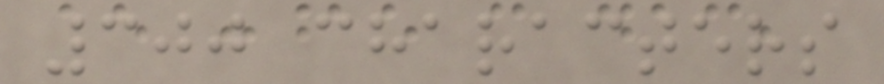300 characters
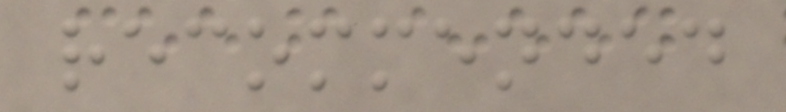recommended
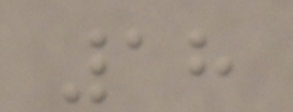18
